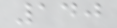140
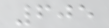605
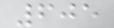605
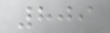809
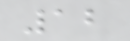12
